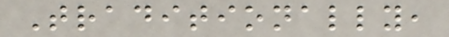Traditionally,
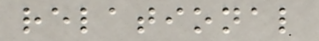relational
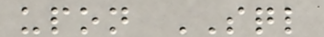upon SQL
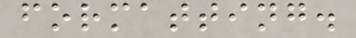formatting.
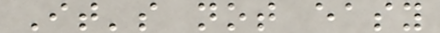It's not easy
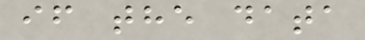if the data
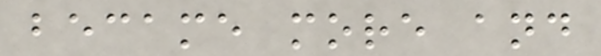became more and
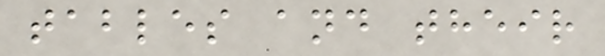tables and their
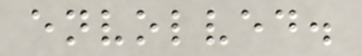envolved.
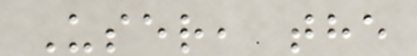User, the
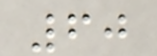60
